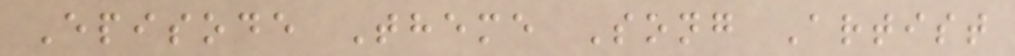Episode Theme Song Artist
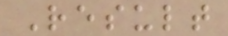Result
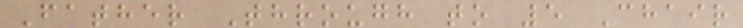Father Through to 5 Chair
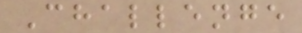Challenge
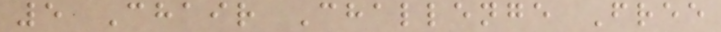5 Chair Challenge Free
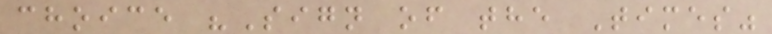choice "Sign of the Times"
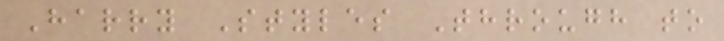Harry Styles Through to
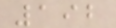192
